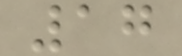17
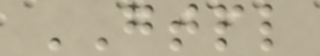GTPL
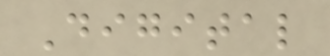Digital
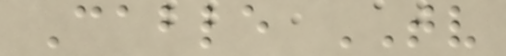Cable TV
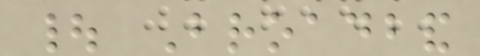| Broadband
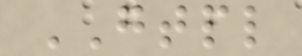GTPL
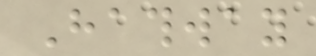Hathway
